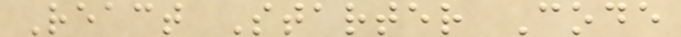React Starter Code
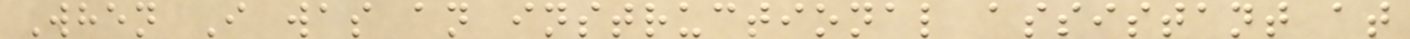When I was an instructional assistant at
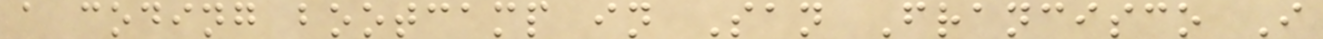a coding bootcamp in San Francisco I
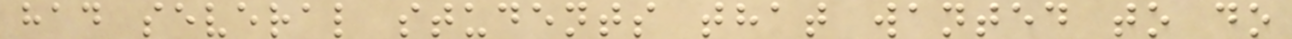had several students that wanted to do
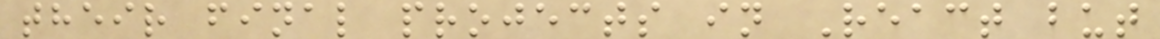their final projects in React but
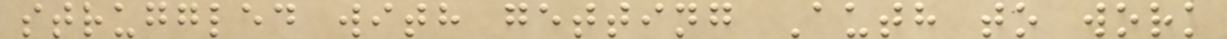struggled with getting Auth to work
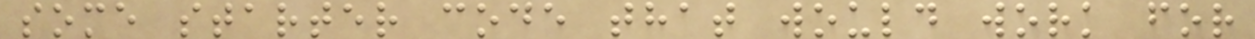some starter code that would work for
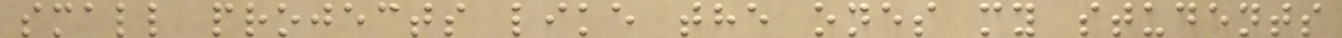small projects like the ones my students
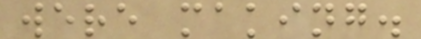were making.
